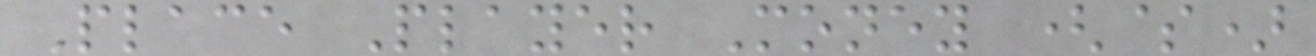Place Player Money ($)
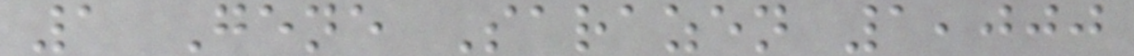1 Gene Sarazen 1,000
